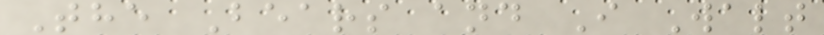The Bears and I Walt
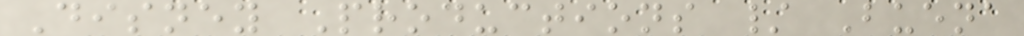Disney Productions / Buena
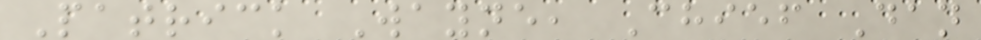Patrick Wayne, Chief Dan
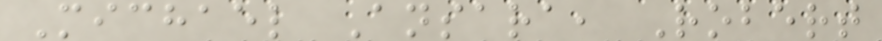Michael Ansara, Robert
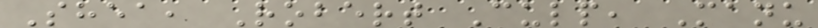Shea, Robert Culp, Manu
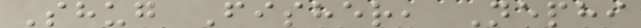Shug Fisher, Nephi
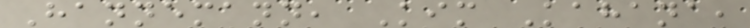Hannemann, Kim Kahana,
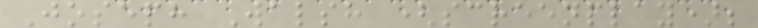Joseph Walsh (screenplay);
